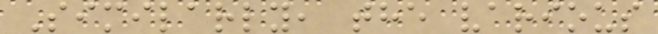Similarly, the various
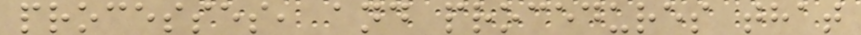processes, and procedures that
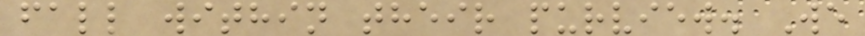fall within their purview. We
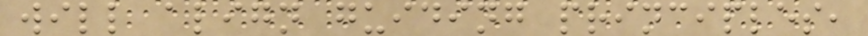will align guiding principles,
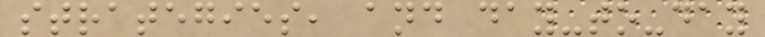strategies, and day-to-day
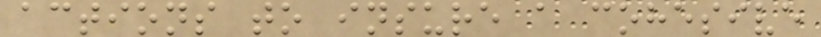actions to insure a cohesive
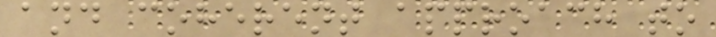and coherent approach to
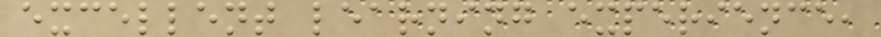excellent learning experience,
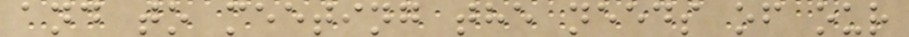and to meeting the needs of our
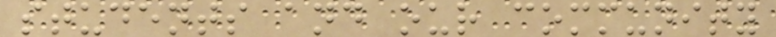students and our community
